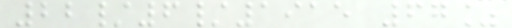22/6/1915 67%
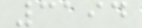3194
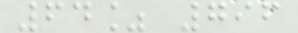64% 796
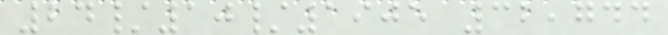24/10/1905 32,744
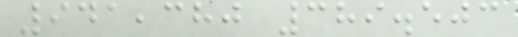941,380 389.503
